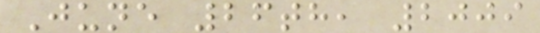June 26th, 2009
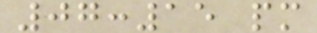07:15 pm
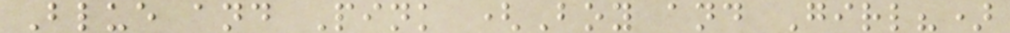Blue and Pink (Boy and Girl?)
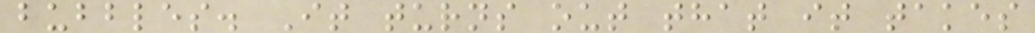bubbles. It turns out that it takes
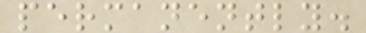permanently.
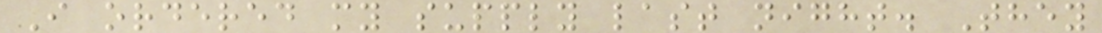I ordered my supply last night. They
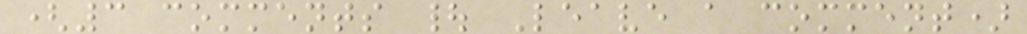(3 comments | Leave a comment)
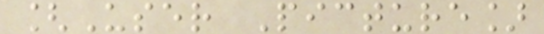[User Picture]
